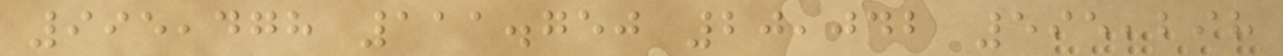995,478 111.750 20,042 595,298
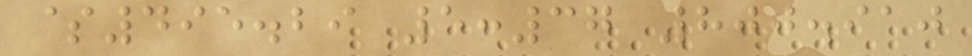$495.29 5:37 800.910
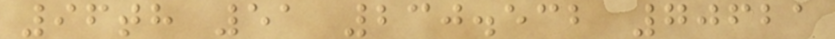96th 51 230.532 70621
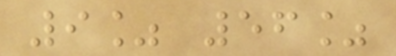9% 56%
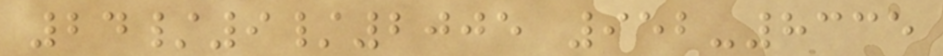24/9/2005 952-8335
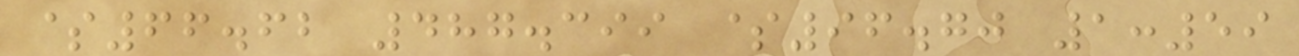$66.62 487.399 $96.70 1:59
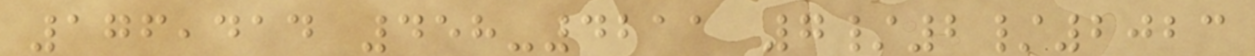176,414 458-4211 7/2/2023
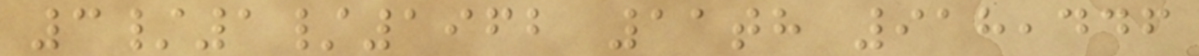3/1/1962 11th 918,446
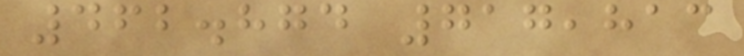462.874 717,813
